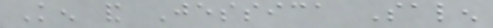Ken and Jessica Salen
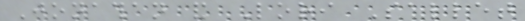Jonathan and Lori Sallet
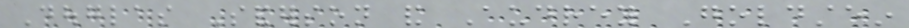Douglas Sanderson and Audrey Goldstein
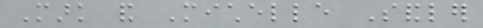Mark and Michelle Sandler
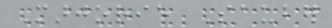Marjorie Sauber
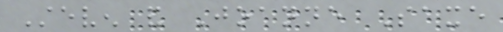Steven and Joanne Saxe
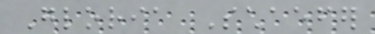Gloria Schaefer
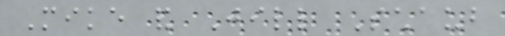Mike and Jill Schaub
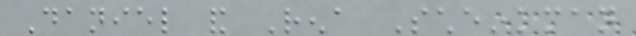Daniel and Rena Scheinkman
